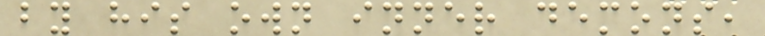by his own inner demons,
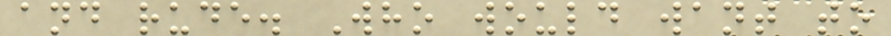and rude. Who would want to
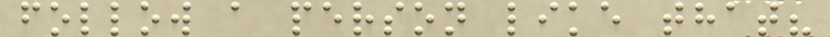follow a person like that?
